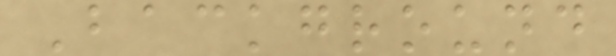Background
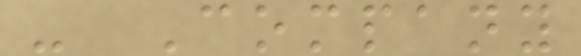- Company
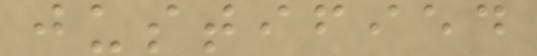justified
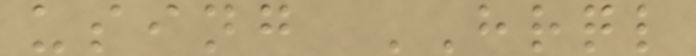using HRQL
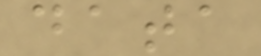data
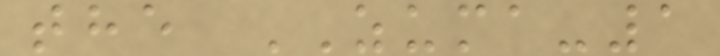the ZUMA-1
